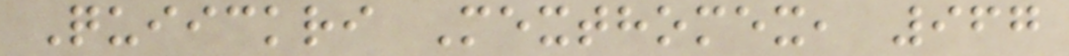Quiickri Mexthomex, 967
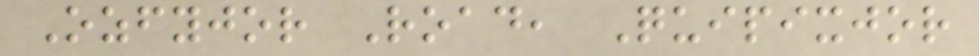Ozfyjor Road, Quipixjor
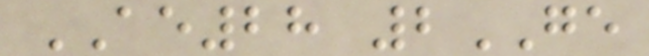AE28 2GE
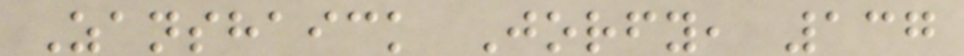Zanshaick Jorfy, 137
